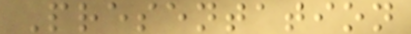Presentation
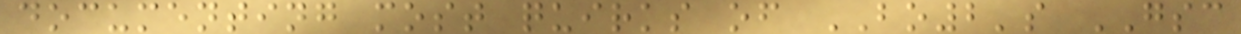documenting most quirks of BO2's GSC
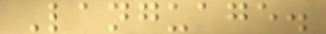Language.
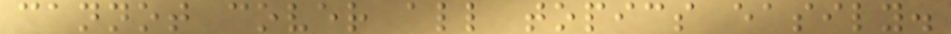cannot cover all topics easily.
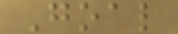Goal
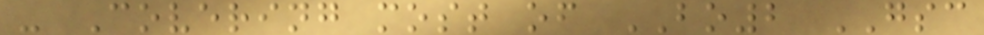- Covering most of BO2 GSC
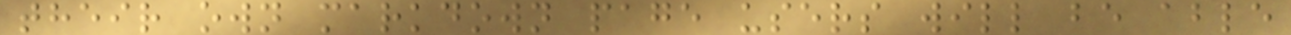their own markdown page users will be able
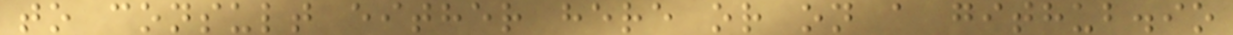to consult either here or on a github.io
